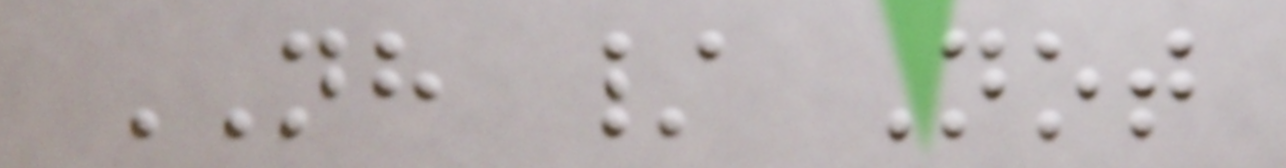NH / Not
